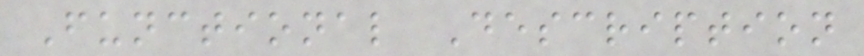Functional Description
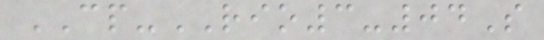CP-RIO3-04S
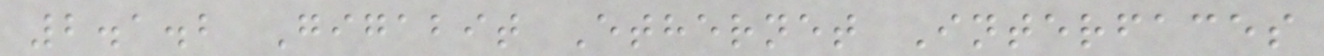2.1.2 Gigabit Ethernet Interfaces
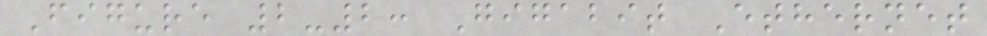Figure 2-2: Gigabit Ethernet
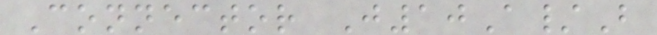Connector J10A/B
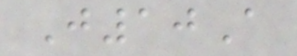J10A
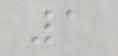1
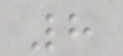8
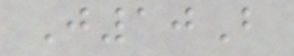J10B
